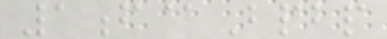1f@Bpbp
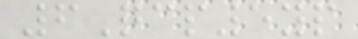6Qcp5yp
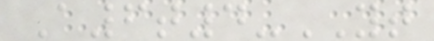A6t4-YT
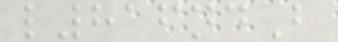l816ndB
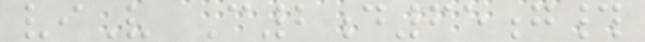viV C2d65g#
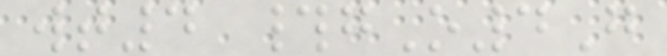wt4 #gO4G
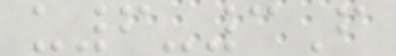u6-3F
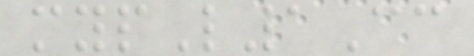mypL1Cc
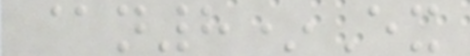@n8*Ex
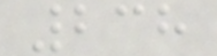238
